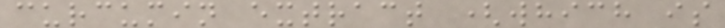curcumin extract (which is
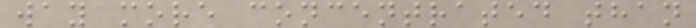way more concentrated than
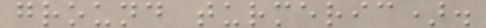ground turmeric).
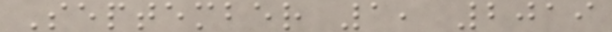September 1, 2019
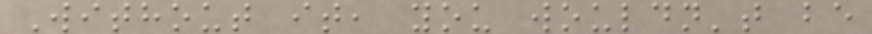Without it, you wouldn't be
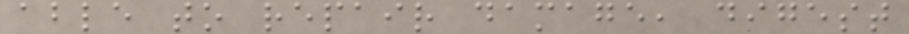able to repair damage, digest
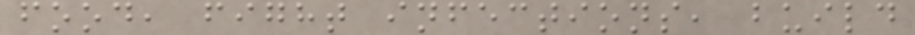food, fight infections, build
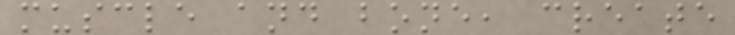muscle and bone, create
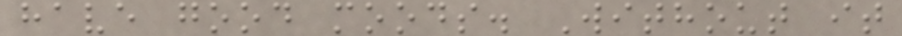have good moods. Without it
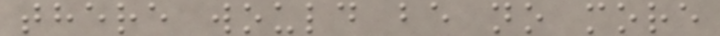there would be no more
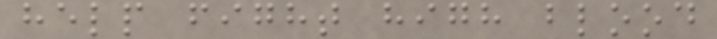help fight high blood
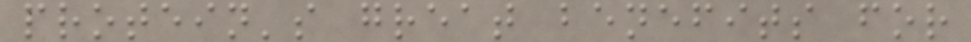protein's great benefits for
